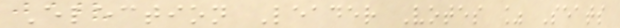Election Leader Votes % Seats
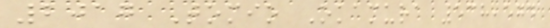2017 Tomio Okamura 538,574
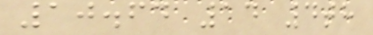10.64 14 4th
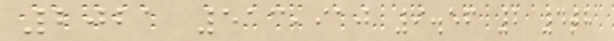2021 513,910 9.56 2 4th
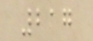217
